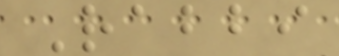Rabbi
